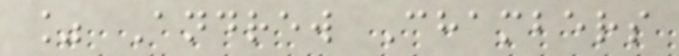% Andrew Chambers
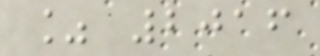% 2016
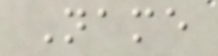Name
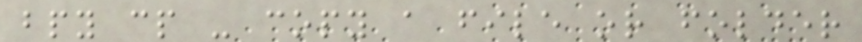bpy cp - copy a file or folder
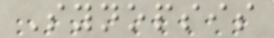Synopsis
